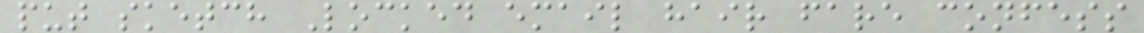put sketch Locked email hair fare confess
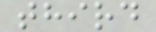third
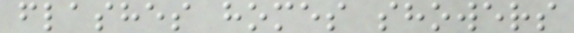flashes homes showers
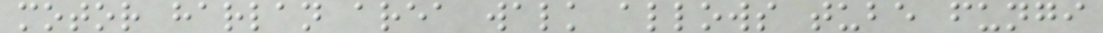motor harlan area walk allows tube fungi
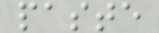paste
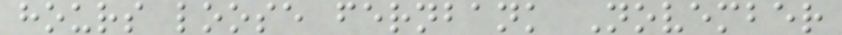hours loose fernbank November
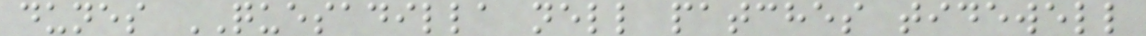dunes QUESADILLA nell patches tidewell
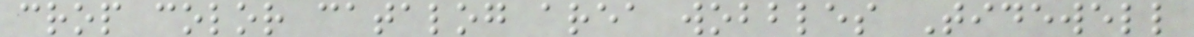crop color catalog area wobbles Tidewell
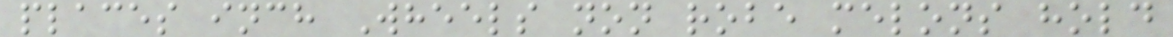places inch Wheels non robe melons hold
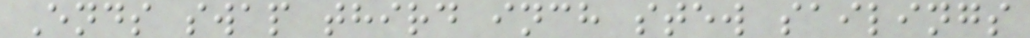Ends swap third inch stew sailings
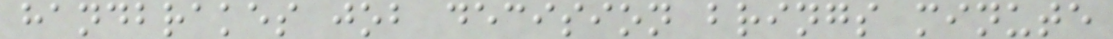handbrakes job decision brings minute
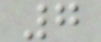7
